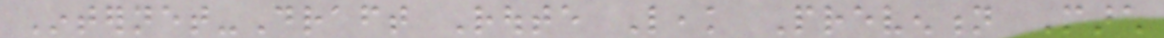Internet-Draft Route Leak Prevention March
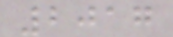2017
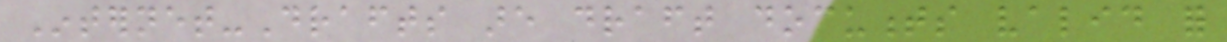Internet-Drafts are draft documents valid for
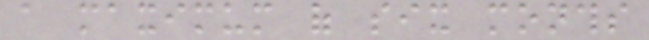a maximum of six months
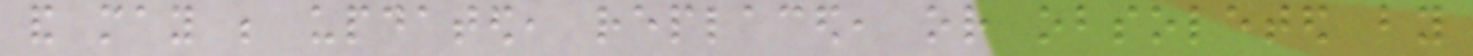and may be updated, replaced, or obsoleted by
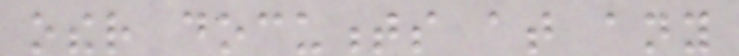other documents at any
